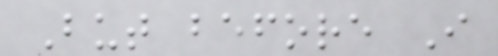But before I
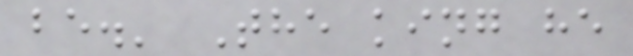be.' The king he
